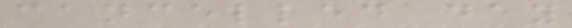cancelled day
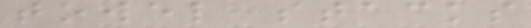towel stacks
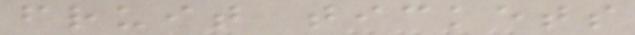fruit tickets
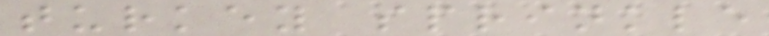turkey sprinkle
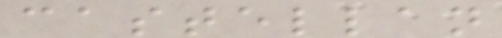castellan
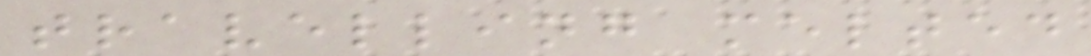travelling melted
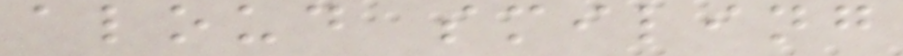aloud smiling
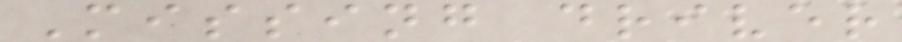Missing driver
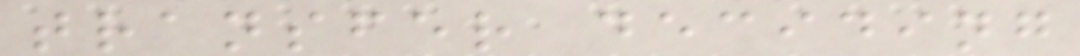transfer deciding
